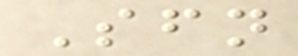Sfn
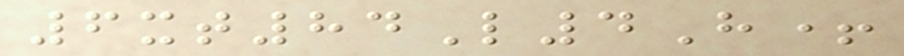6xt84L4H+
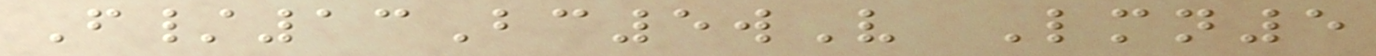F/13Bc5wV Lmn5
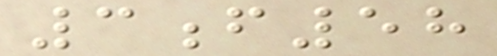3f58
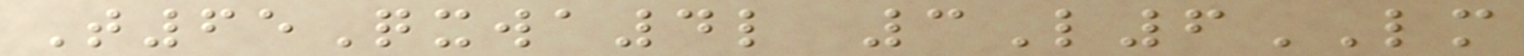T65Qxwa4l 3L6LM
